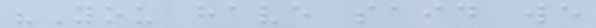"You have said we
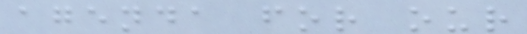agenda for our
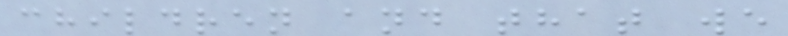children and that we
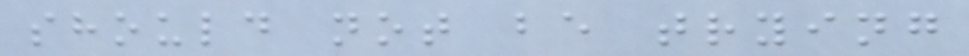should not be trying
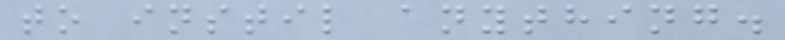to instil anything.
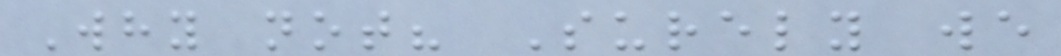Why not? Surely we
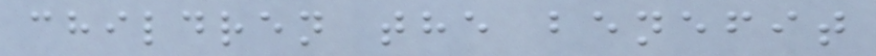children the benefit
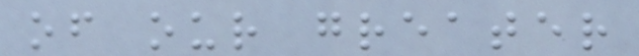of our greater
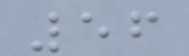56
